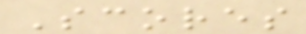Scores
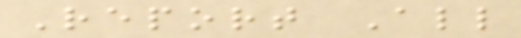Report All
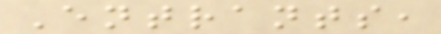Entrants,
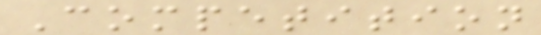Competition
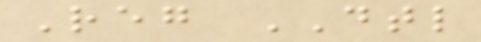Reg DTL
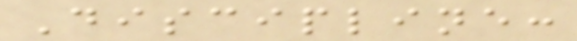Discipline:
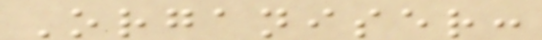Organiser:
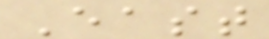East
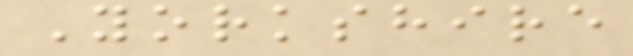Yorkshire
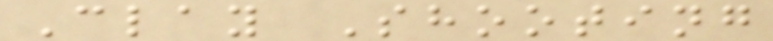Clay Shooting
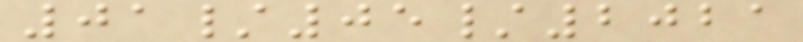01/05/2021
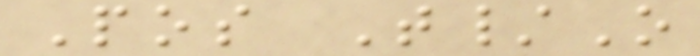Pos T/O
